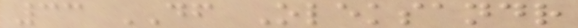33 DF Oleksandr
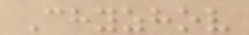Chyzhov
